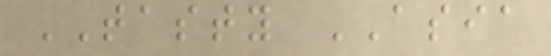TASTY ASIA
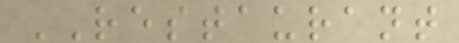RESTAURANT
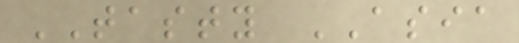TASTY ASIA
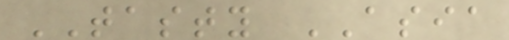TASTY ASIA
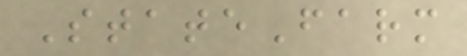StateFarm
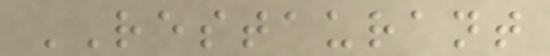RESTAURANT
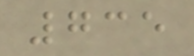735
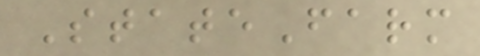StateFarm
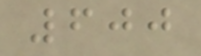600
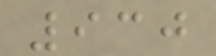930
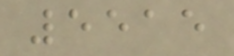5515
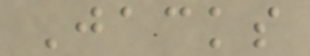Jacks
